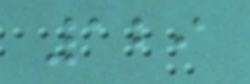129
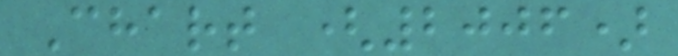Chart (2006)
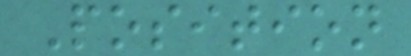Position
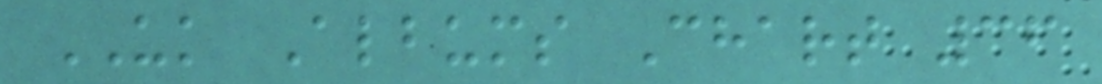UK Albums Chart 36
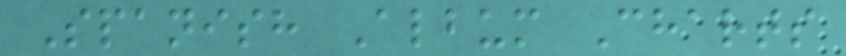Spanish Album Charts
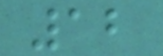12
